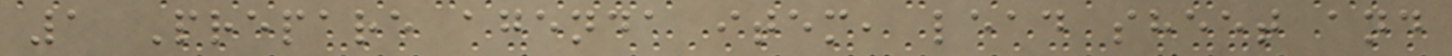1 Prepare agenda item, lead sheet and
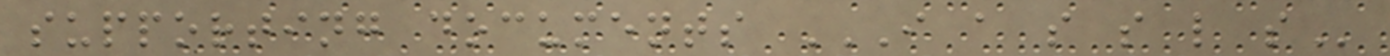supporting documents I A S S L S
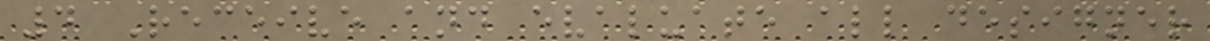4 Receive and evaluate all designer
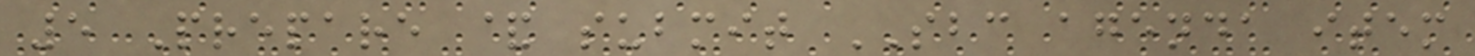5 Prepare & submit SBC agenda item
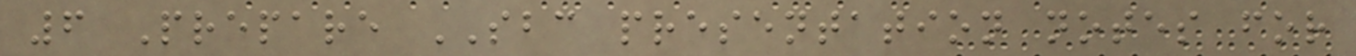6 Prepare SBC presentation notes for
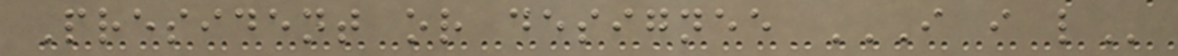President or designee I I L
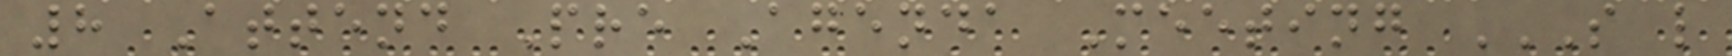8 Attend Pre Agenda Meeting S L
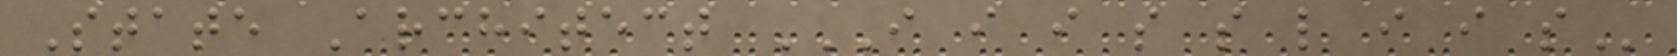State Architect I I I S S L I I S
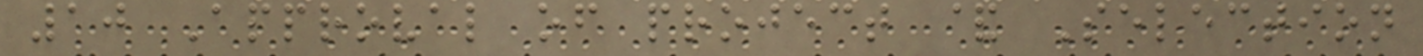10 Approval of project & Selection
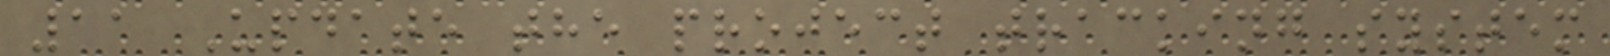11 Update the project tracking system
